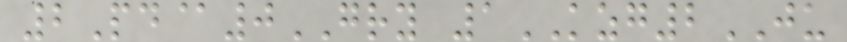2Pd@0GRY 1KZG2JU
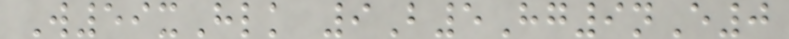W59xHlk 9B5Hg9nE0
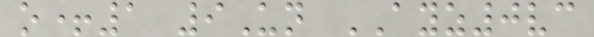o+1 9Un AYZ0vc
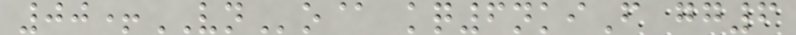00+VNo@ kq6nkiF gg6
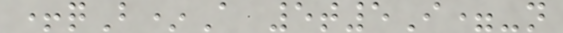+qB*A 5t5I=-n
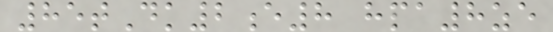85tDk2e8 hpa8ze
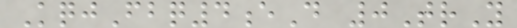KqjFbq4eD 0TrY
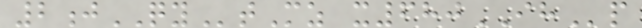2jQYtMz x680IHp
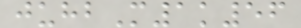juhbM1k56
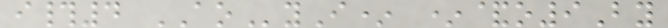i#4 AOyI* *&o9By
